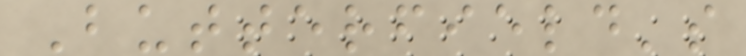Butterfield's
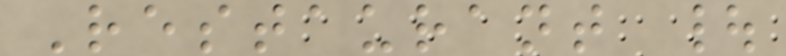Restaurant |
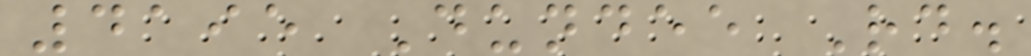4195 Dundee Rd.
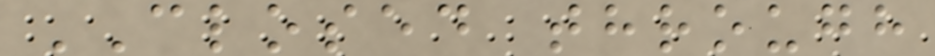CLOSED through
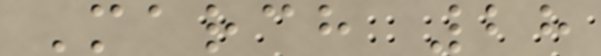March 28
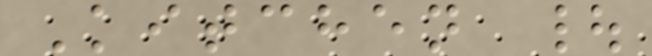Kitchen |
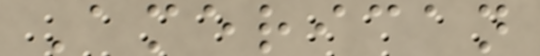American
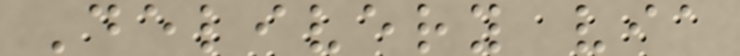Delivery via
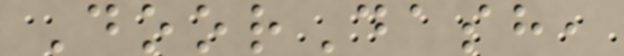DoorDash,
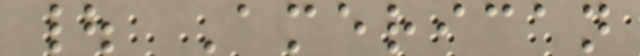| American
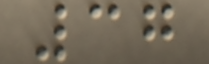37
